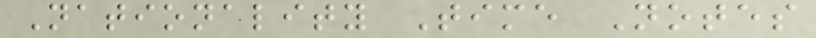Nationality Time Notes
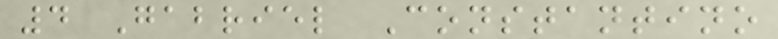4 Gabriel Constantino
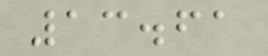13.61
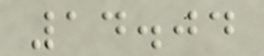14.04
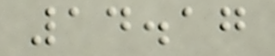14.17
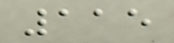115
